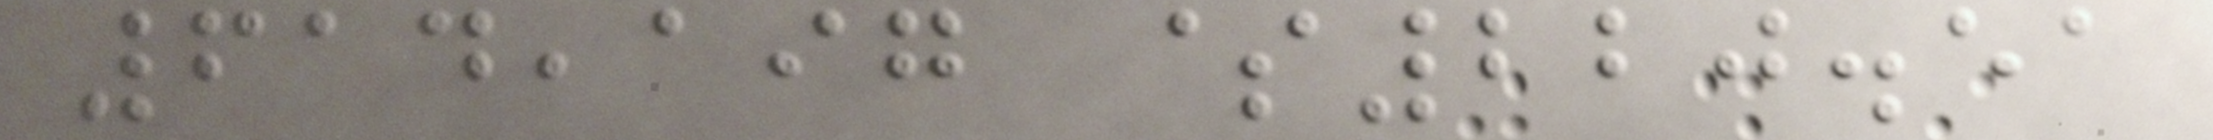614,197 $220.51
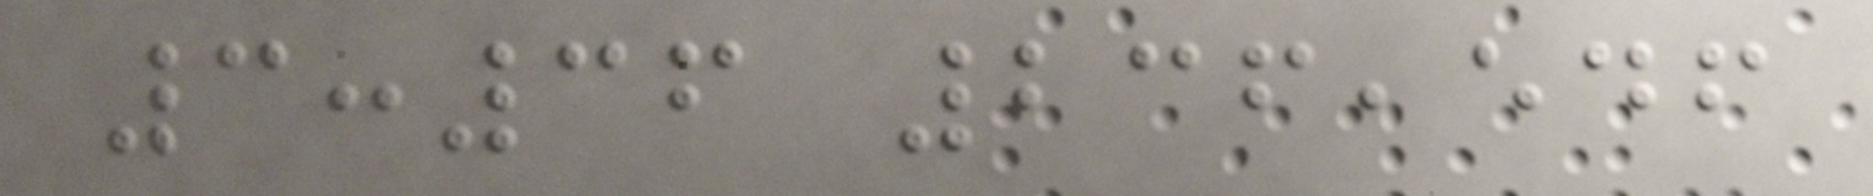3:36 236,546
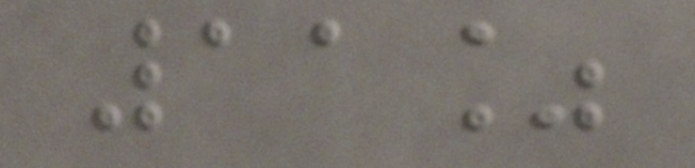11%
